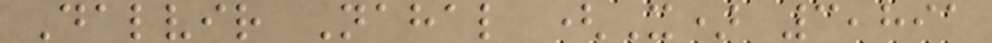Dalvir Nahal (X) 3,891
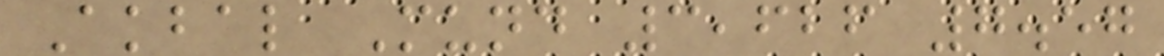Akbal Mund 3,626 7.57
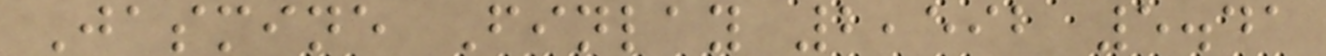Jasmine Finlay 2,592 5.41
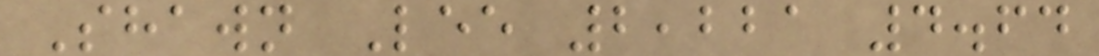Shawn Lee 2,221 4.64
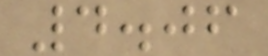4.06
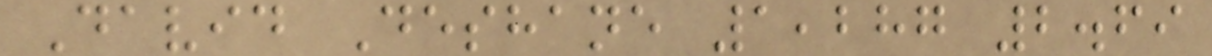David Deshane 1,287 2.69
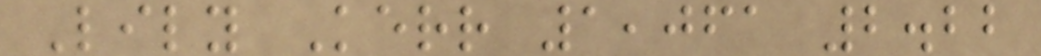Lily Kerr 1,061 2.22
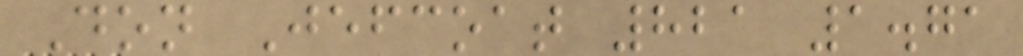Don Jefcoat 821 1.71
